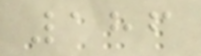186
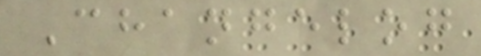Changelog
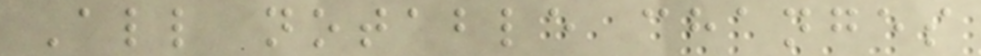All notable changes
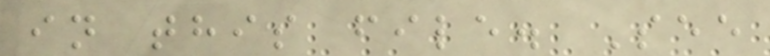in this file. See
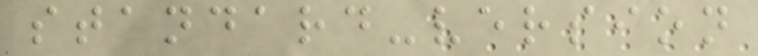standard-version
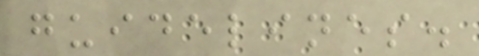guidelines.
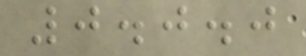0.0.0
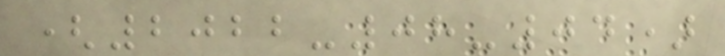(2022-08-04)
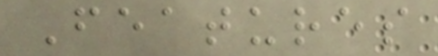Features
